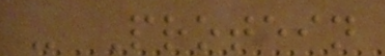- Protein
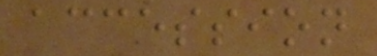accession
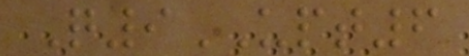Q9UPT6
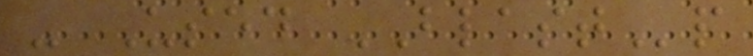- Used BLASTp
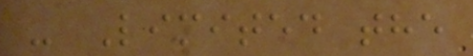- Limited the
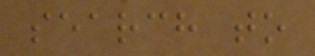search to
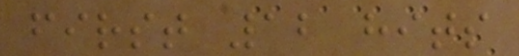first 12 hits
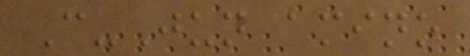C-Jun amino
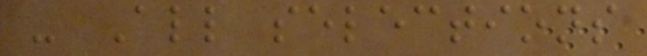- All selections
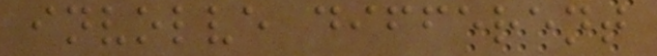involve different
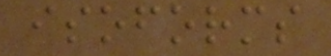isoforms
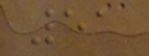51
